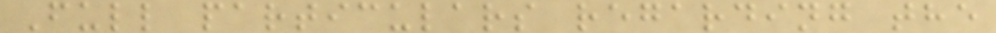Full particulars regarding the
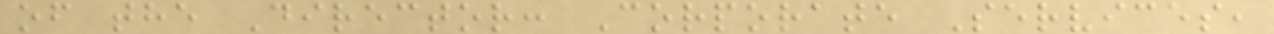of the Director: Corporate Services,
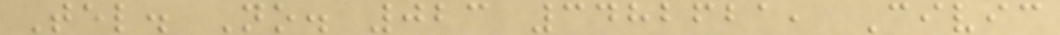Tel. No. 023 3482621, Civic
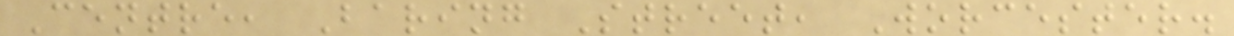Centre, Baring Street, Worcester.
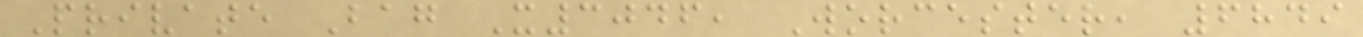Private Bag X3046, Worcester, 6849
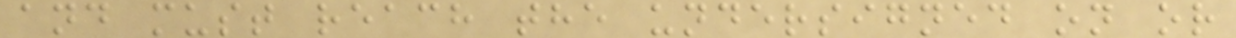and must reach the undersigned on or
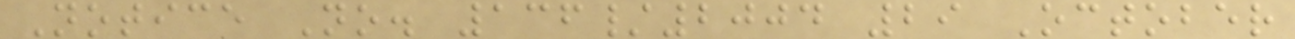Notice No. 136/2004 29 October
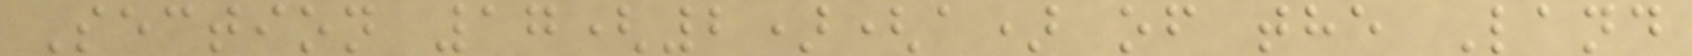Section 17(2)(a) of the Land
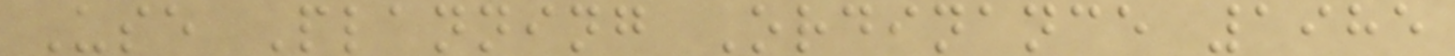Use Planning Ordinance 1985
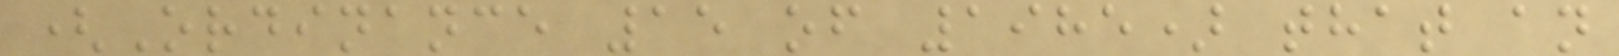(Ordinance 15 of 1985) that an
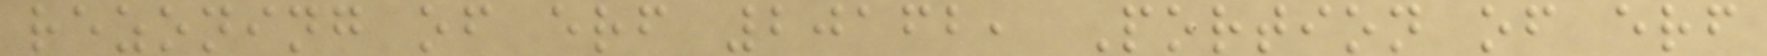rezoning of erf 20162, Portion of erf
